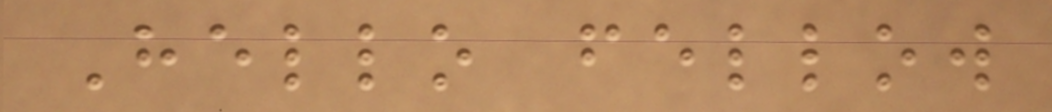Hello fellow
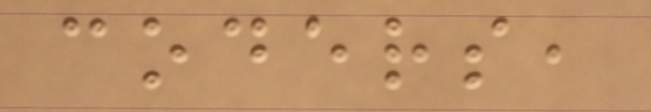coders,
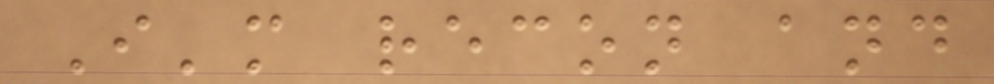I'm recon and
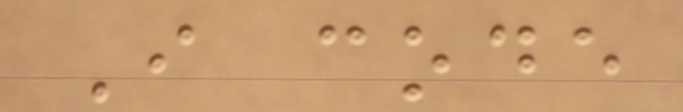I code
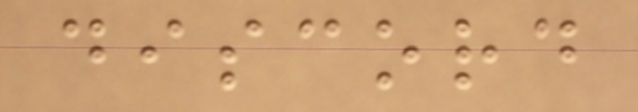discord
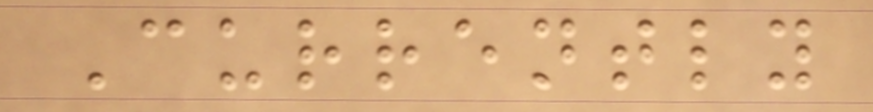Currently
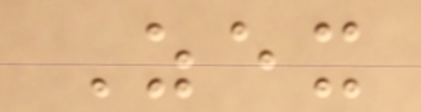Zex
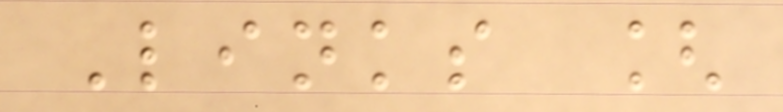Links [
